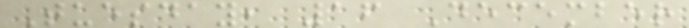Tuesday, 16 December
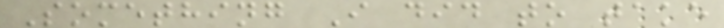Something I did to take
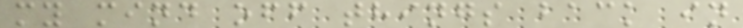my mind off things back in
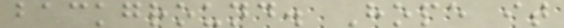background. Hope it
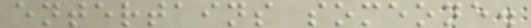entertains someone.
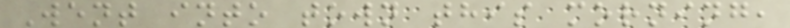Went into town this morning,
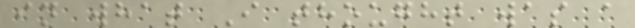in what I thought was a
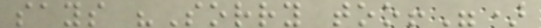says "Sorry too!")
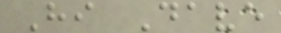Hi Dave
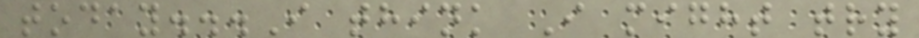today...I think I might try
